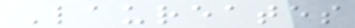Laureates
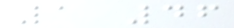1 46
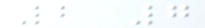2 7
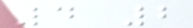4 2
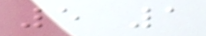5 1
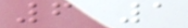6 1
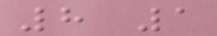8 1
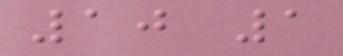10 1
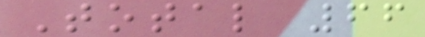Total 66
